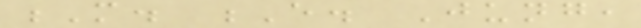M. E. Jung,
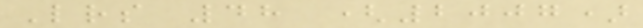Letters 48 (2007)
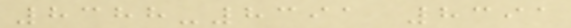8388-8391 8391
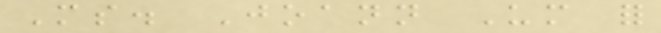Ms. Joann Um for
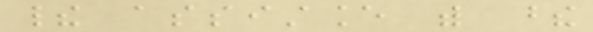their assistance with these
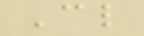Cl
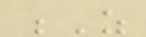Z
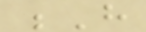H
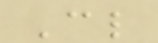Cl
